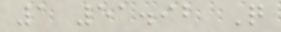1 51.92 Q
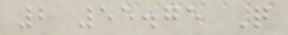2 55.75 Q
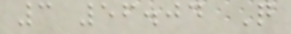3 56.04 Q
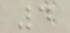4
